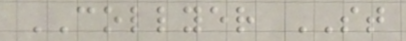COLLYER ST
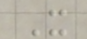X
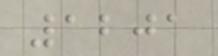1201
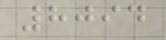8094
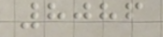8086
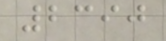2390
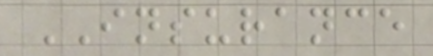INSURANCE
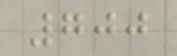700
